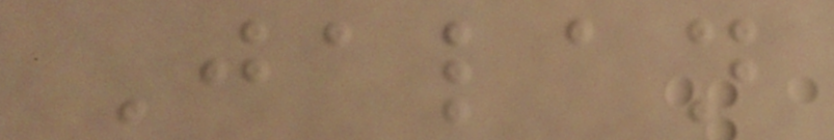Jalan
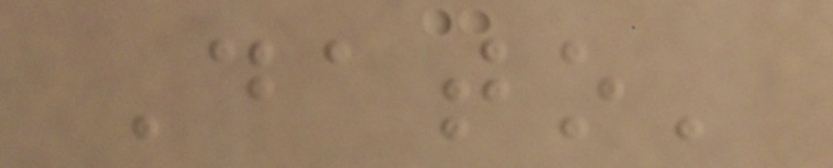Dato'
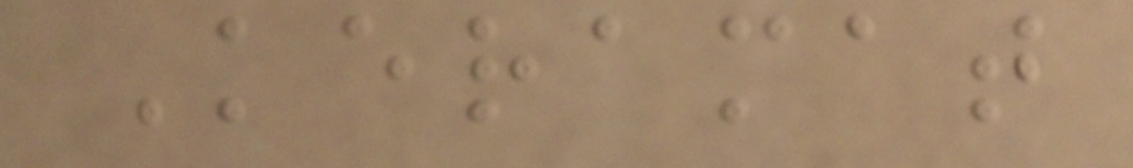Keramat
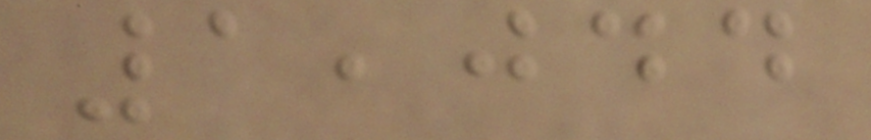1,044
